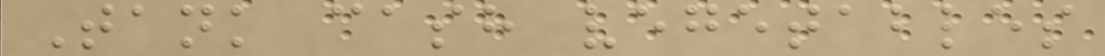Tank cash vegetables
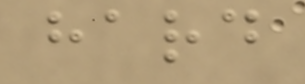hard
